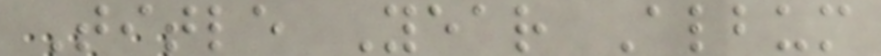Title Year Album
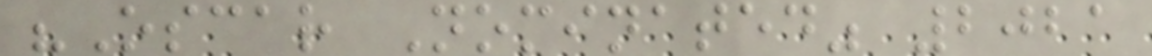"Oscar Nominated" 2021
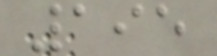195
